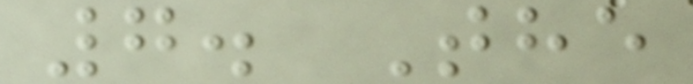7. The
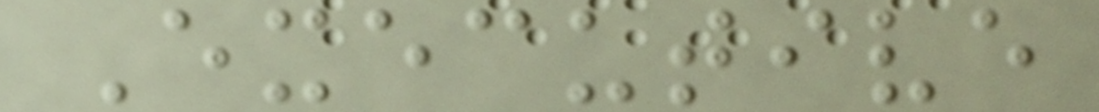Executive
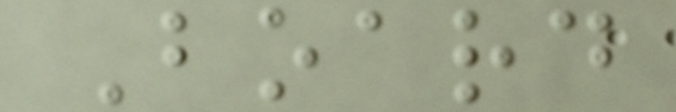Board
